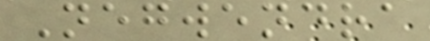Negwendra
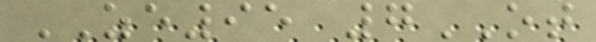ZE95 7OT
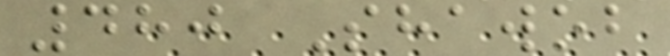480 Shawob
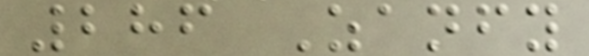286 Zanfy
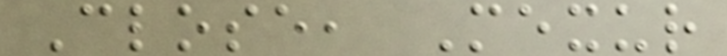Close, Mexur
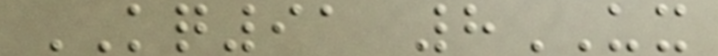KQ91 8UX
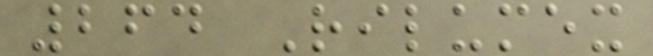264 Rilumex
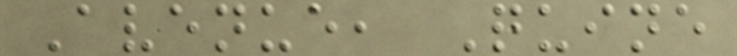Avenue, Quine
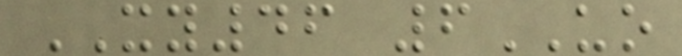XY46 6UO
